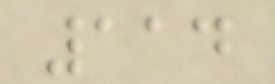114
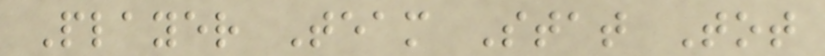Player Team Stat Tot
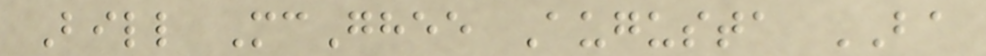Bill McGhee Augusta BA
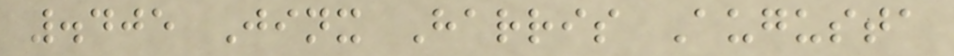.405 Jinx Harris Augusta
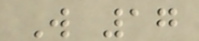W 17
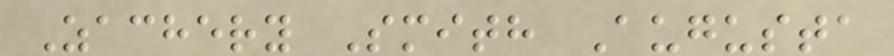Zachery Smith Augusta
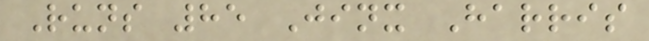Runs 85 Jinx Harris
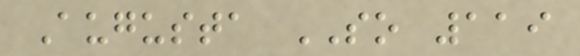Augusta SO 119
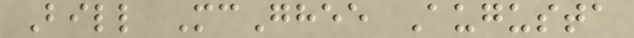Bill McGhee Augusta
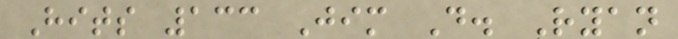Hits 133 Jim D. Ryan
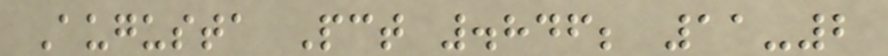Augusta Pct .846; 11-2
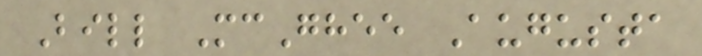Bill McGhee Augusta
